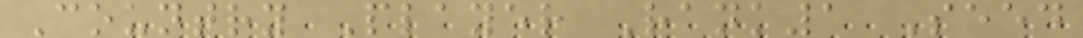Country Player Rank1 Seed
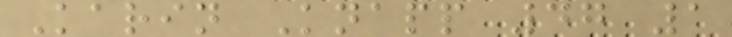Karin Knapp 47 1
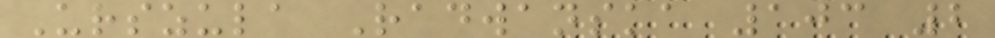Urszula Radwanska 103 2
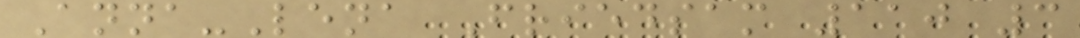Anna-Lena Friedsam 110 3
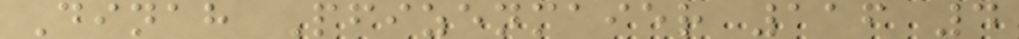Dinah Pfizenmaier 116 4
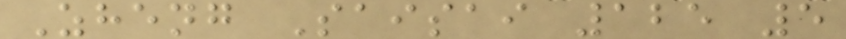Zheng Saisai 125 5
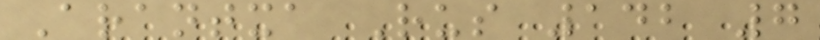Arantxa Rus 142 7
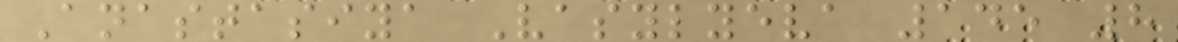Anastasiya Vasylyeva 145 8
